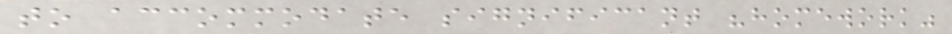to accommodate significant "homework"
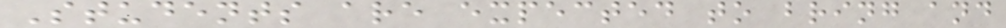Students are expected to bring and
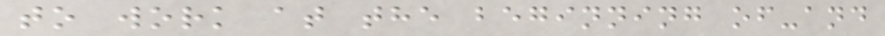to work at the beginning of-and
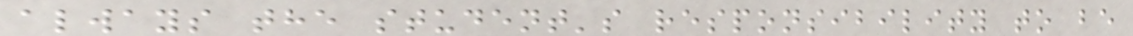always the student's responsibility to be
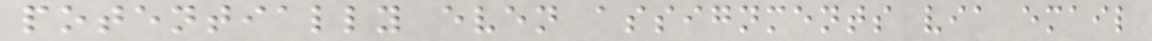potentially even assignments via email
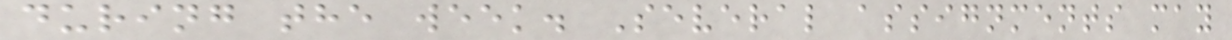during the week. Several assignments may
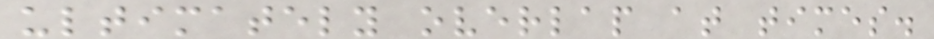ultimately overlap at times.
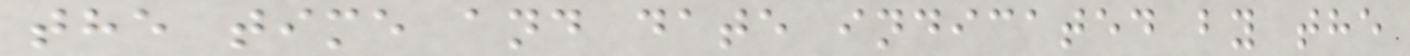the time and date indicated by the
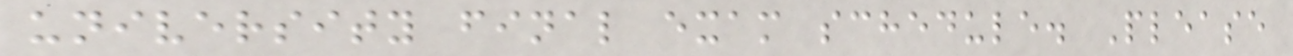university final exam schedule. Please
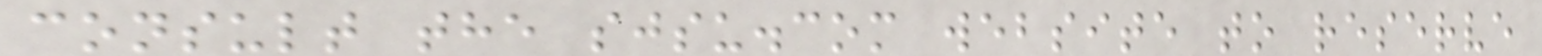consult the sjsu.com website to reserve
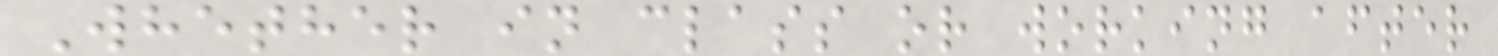Whether in class or working after
